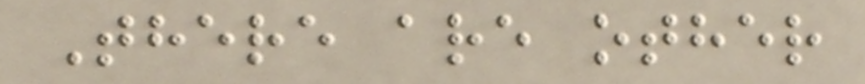There are other
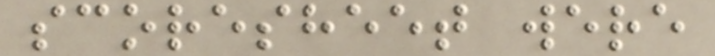scoresheet were
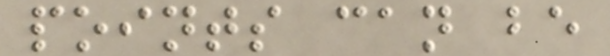points can be
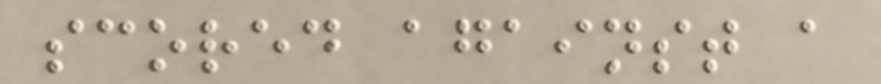scored against a
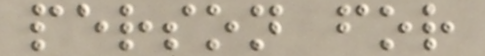person for
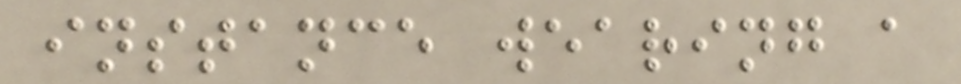instance wearing a
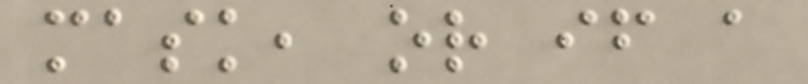mask, or if a
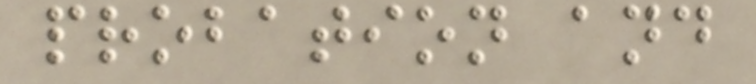probation and
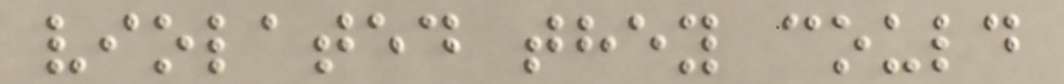violated they could
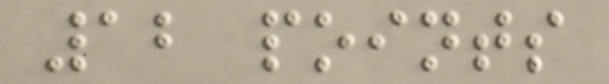12 points
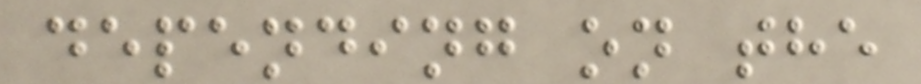depending on the
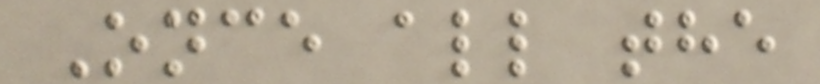Once all the
